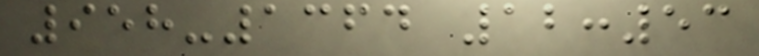958-1364 12:53
